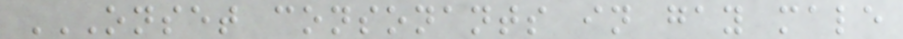ONSET CONSONANTS IN GAY MALE
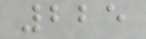225
